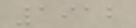1912
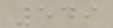549
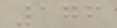176
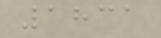1831
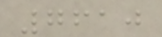7610
